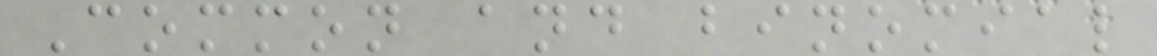Common and binomial
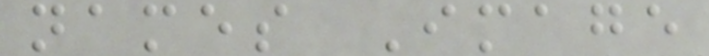names Image
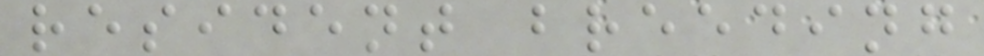resident breeding
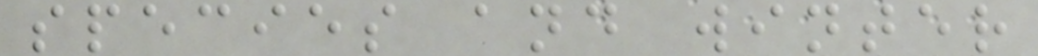species and winter
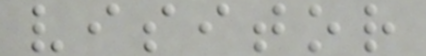visitor
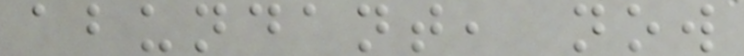abundant, now
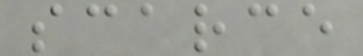scarce
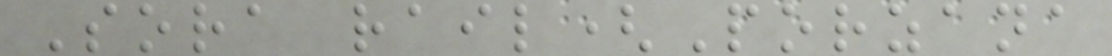Sora rail(Porzana
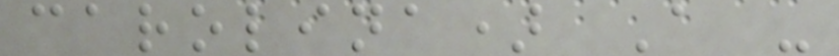carolina) A -
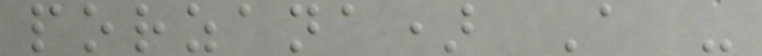porzana) A -
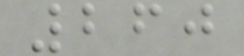260
